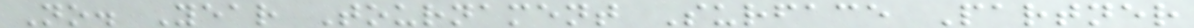No. Year Tournament Surface Partner
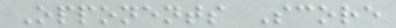Opponents Score
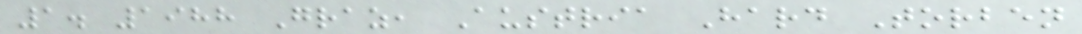1. 1988 Graz, Austria Hard Torben
